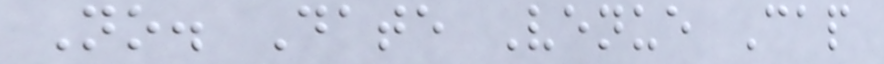No. Date Venue Cap
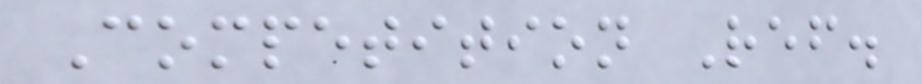Competition Ref.
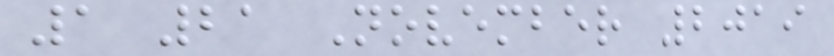1 21 November 2019
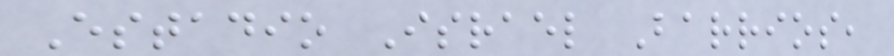Estadio Israel Barrios,
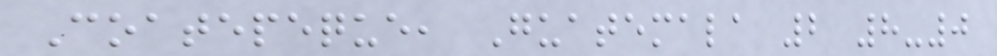Coatepeque, Guatemala 2 8-0
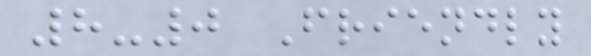8-0 Friendly
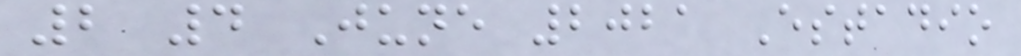2 4 June 2021 Estadio
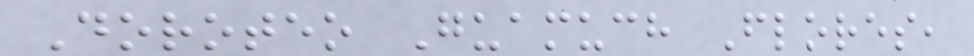Doroteo Guamuch Flores,
